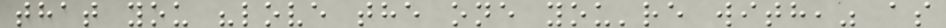that you "love the one you're with," as
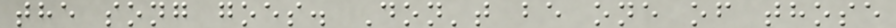the song goes. Don't be one of those
